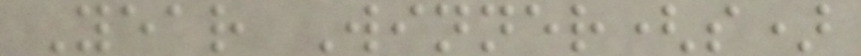Year Winner(s)
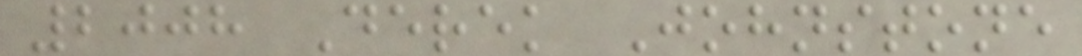2008 Derek Johnstone
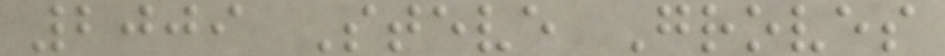2009 Steve Groves
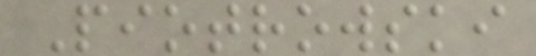Piotrowski
